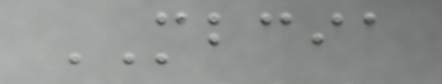MBCIA
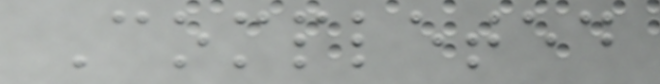Completed
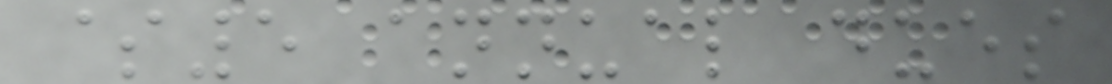$5 annual dues
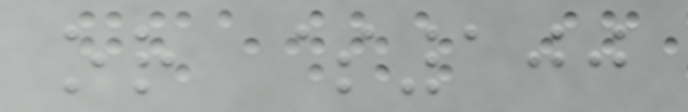or $100
